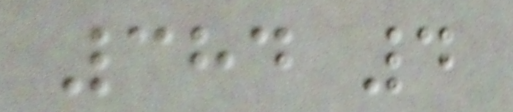384 4
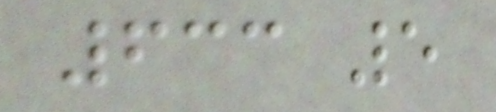633 5
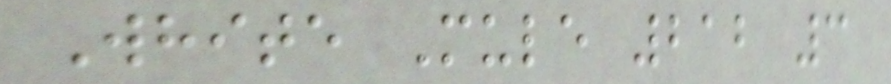White Mule 212 3
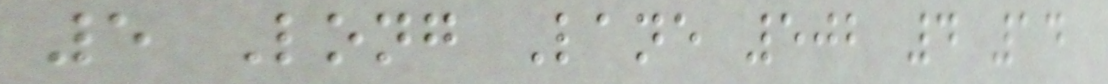5 Long Lane 502 4 14
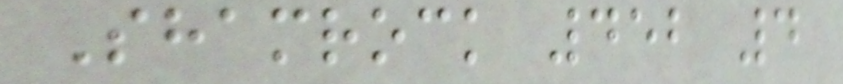Shamrock 452 4
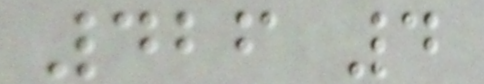426 4
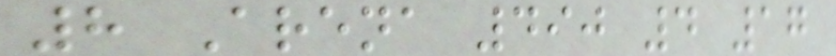8 Arena 490 4 17
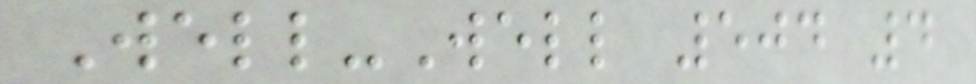Well-Well 504 4
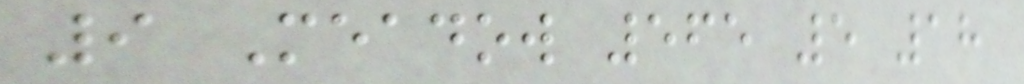9 Meadow 565 5 18
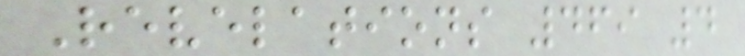Revelations 469 4
